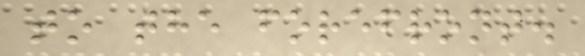to the forefront.
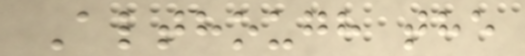Although the
